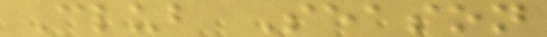Club Season
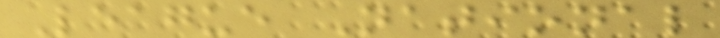League National
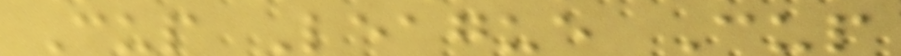Cup League Cup
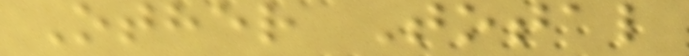Other Total
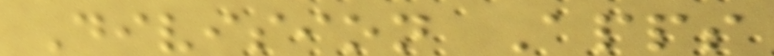Division Apps
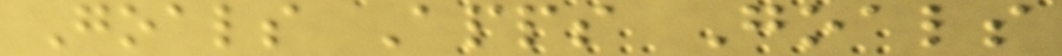Goals Apps Goals
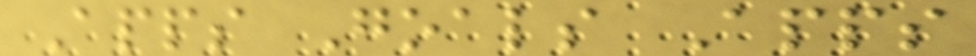Apps Goals Apps
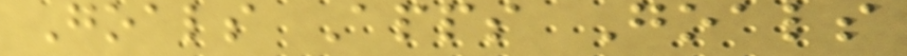Goals Apps Goals
